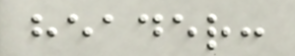header:
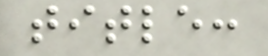title:
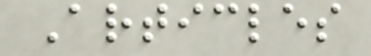Articles
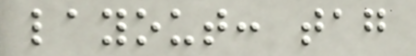layout: tag
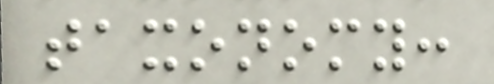taxonomy:
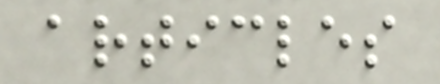articles
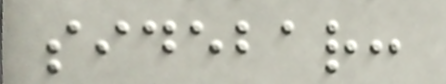sidebar:
